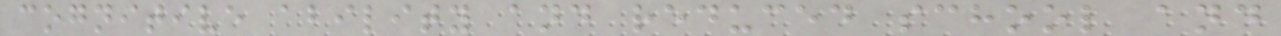cognitive ability and reduced school and
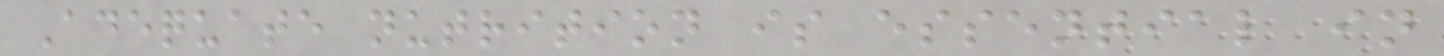Adequate nutrition is essential in
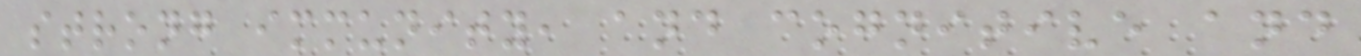strong immunity, and cognitive and
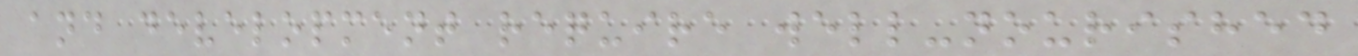and development require well-nourished
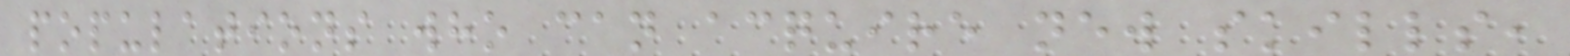populations who can acquire new skills,
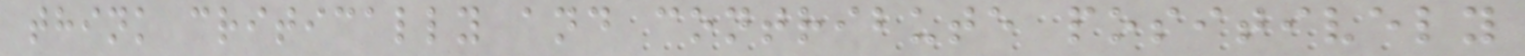think critically and contribute positively
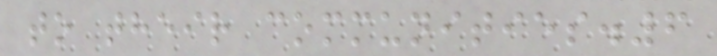to their communities.6
